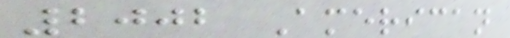2002 American
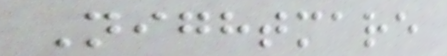Nightmare
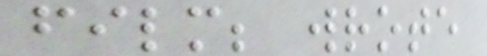film; wrote
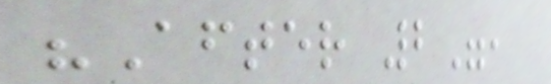"After 2",
